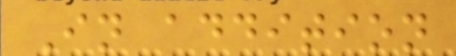In addition
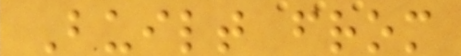Built from
